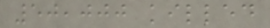50,000 killed
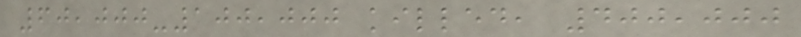60,000-100,000 killed, 400,000
